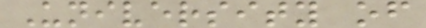University of
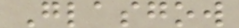Glasgow
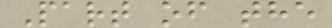Part of the
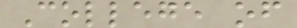College of
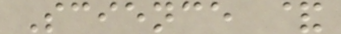Science &
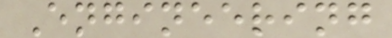Engineering
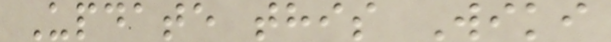Update this Wiki
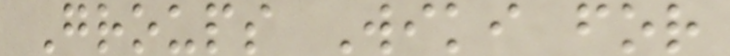Groups Wiki for
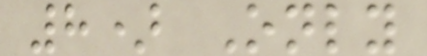8) Only
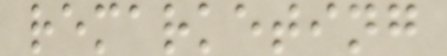remarketing
